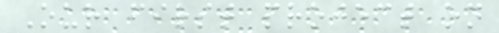Our first project on
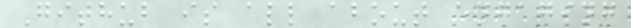Github is all about engaging
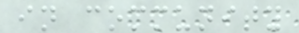in community
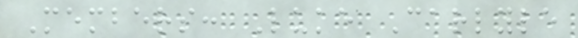Members: Luke Carlyle
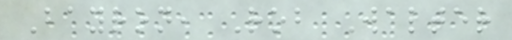Bayron, Rob Walter
